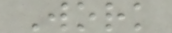Work
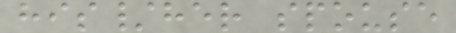his/her spouse
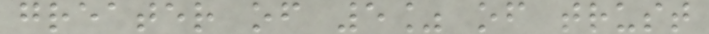greater of 5% of trust
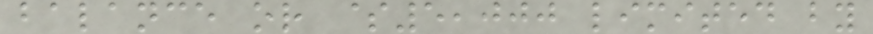balance or $5,000 limited by
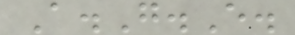A.G.E.
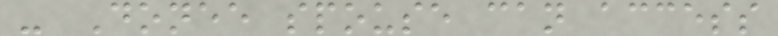- Donee spouse can access
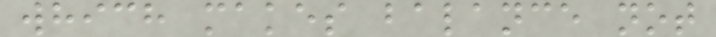which makes balance not
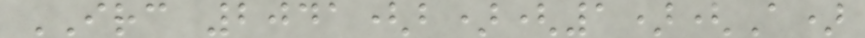IRC 2041(b)(1)(A)
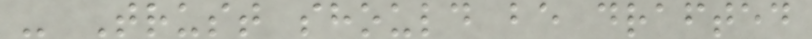- Trust should be drafted
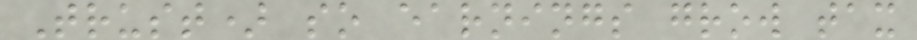Trust) so earnings grow tax
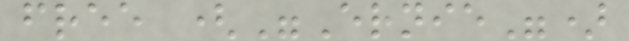free ("Ernie")
